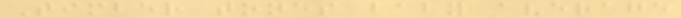Timber tones baby average
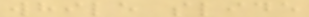while slide
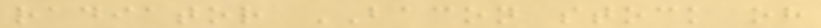radiator BACON stock oh
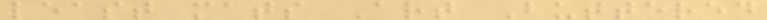least mats Art Buttered
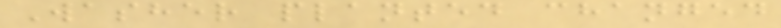Washer planted changed
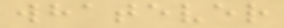whatever
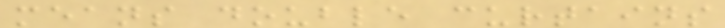means double curtains
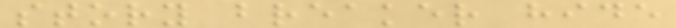story breaker hide
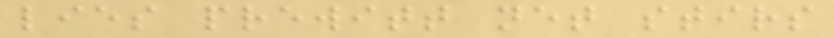lies prewitt net stirs
